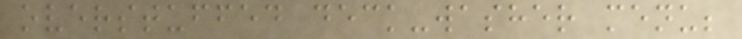overstuffed deck-washer menu;
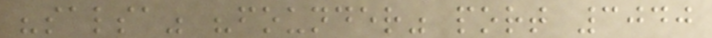"salsa" "founder" port 3040
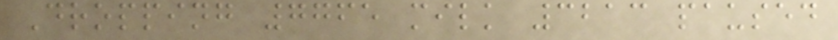Dropping 7765 milk 3213 paused
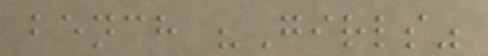bench "Girls"
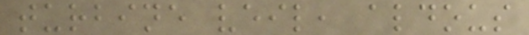turbine veil, aldous
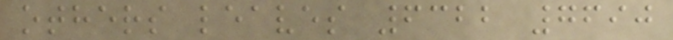others leaves 6322 7690
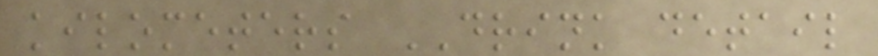kilometers DRINK detail
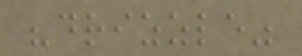"drizzle"
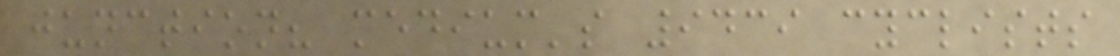junction? medium's 9439 cyclists
